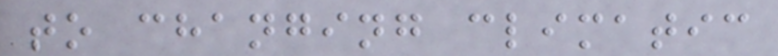to changing climatic
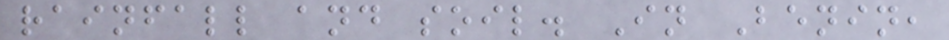rainfall and soil. In Benin,
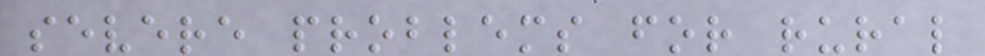severe problems for rural
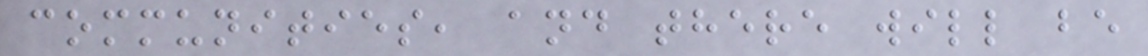communities, and there will be
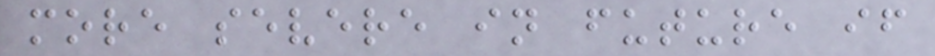more severe in future if
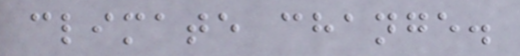climate change.
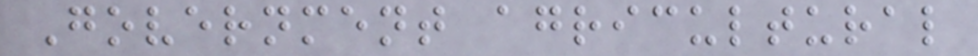Government agricultural
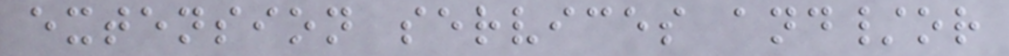extension services and/or
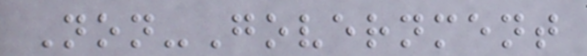Non-Government
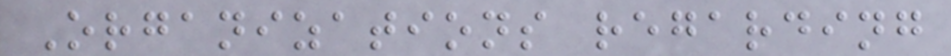Organizations regarding
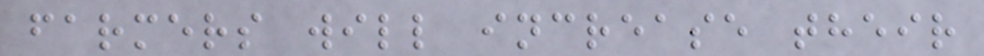farmers will increase their
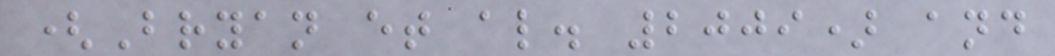(Bryan et al. 2009) and
